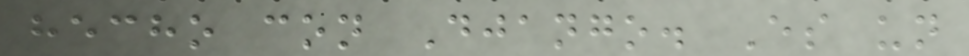hecho con Django. Es un
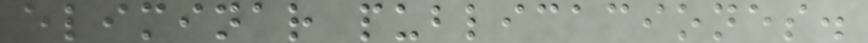eliminar publicaciones.
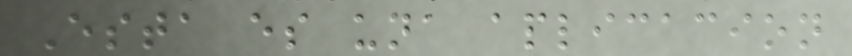Esta es una aplicacion
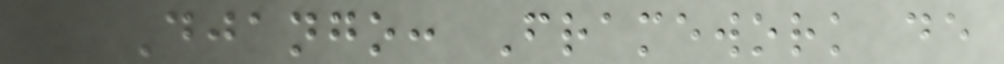- Django: Framework de
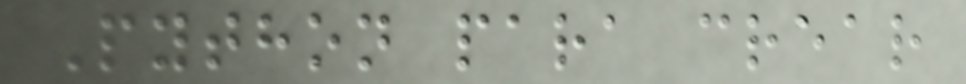Python para crear
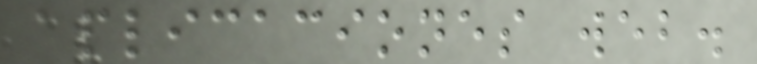aplicaciones web.
